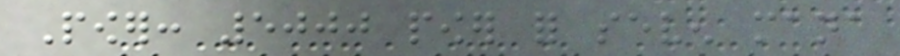Power: 5000 power for seven mana
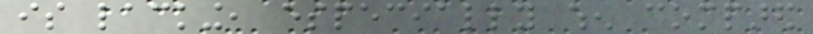is lacking, especially when compared
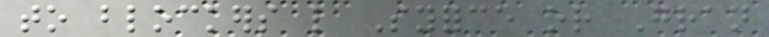to blockers like Syforce or Gran
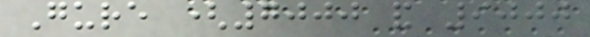Gure (7000 and 9000
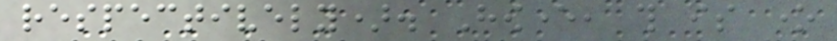respectively). However, this is one
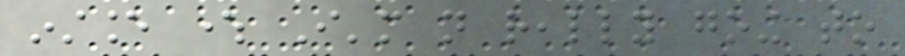instance where I'm not really going to
